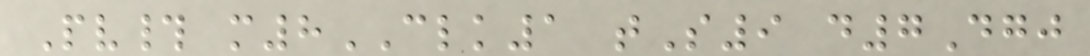Pv# m8CLK1 tS9 d7Dgj
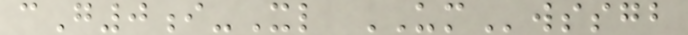cG0i-Xl UMwssgb
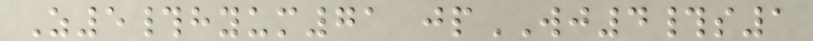Z5#hyum71 jpWJ4#s1
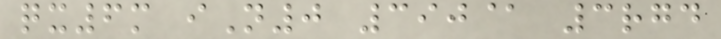qx6m iN0 390@ 3rgd
